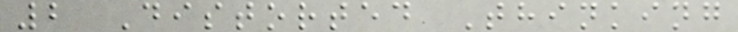2 Distorted Thinking
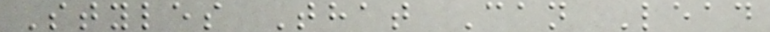Styles That Can Lead
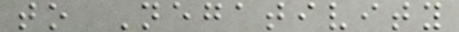to Negativity
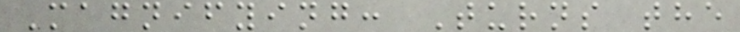Magnifying: Turns the
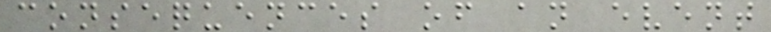consequences of an event
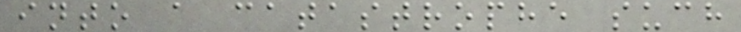into a catastrophe such
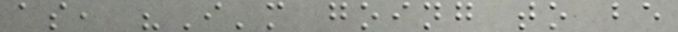as, "I'm going to be
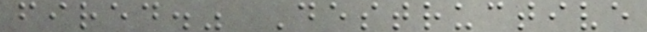fired." Destructive
